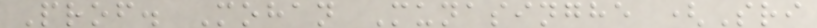Prof. Mohan Munasinghe (Sri
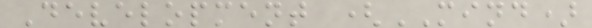Development (MIND)
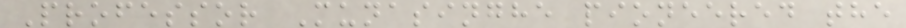Professor Munasinghe pioneered the
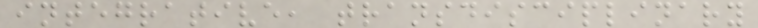integrative, transdisciplinary
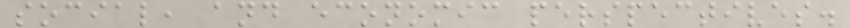social, and economic perspectives.
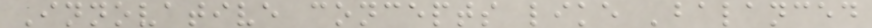Innovative concepts like 'balanced
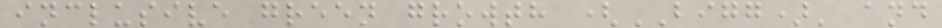inclusive green growth (BIGG)' and
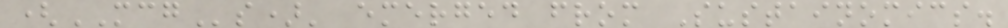(MCGs)' emerged from Sustainomics.
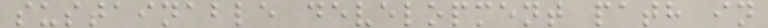sustainable development path in
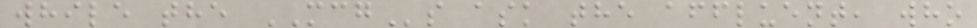while the MCGs ask the affluent, who
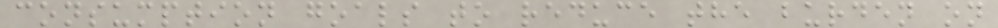consumption goals to reduce the burden on
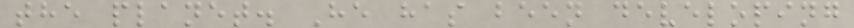the planet. He has been developing
